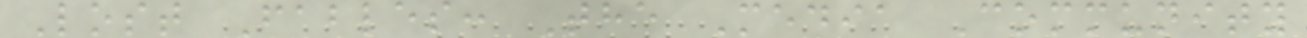Lost Fables: The Media Community
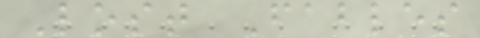Lost Fables
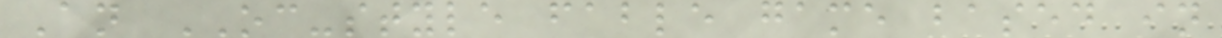An OC-style fable game based in
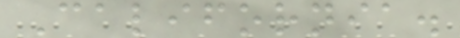California.
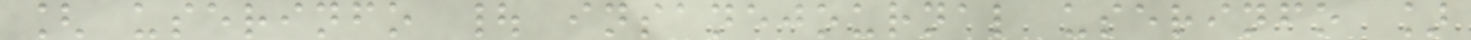[ userinfo | insanejournal userinfo ]
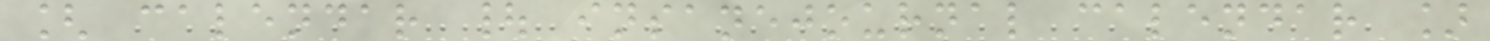[ calendar | insanejournal calendar ]
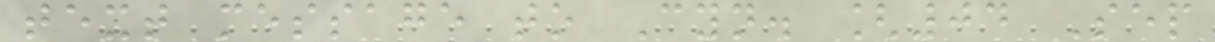text message to Cyn. [04 Sep
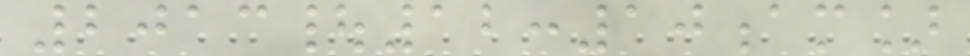2013|12:10am]
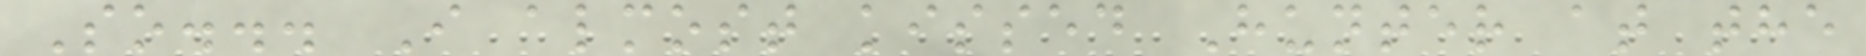So... I almost kissed Hunter at the
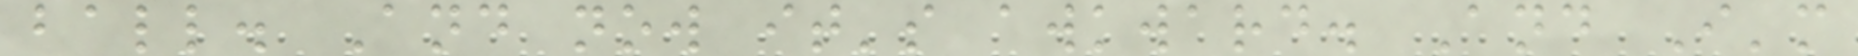ball. And now it's awkward. And I'm
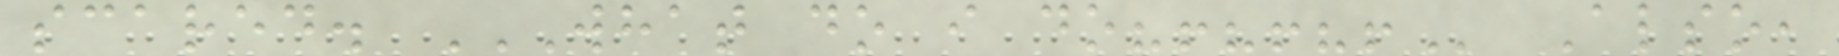scared. WHAT DO I DO?!?!?! Also,
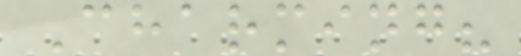Charming?
